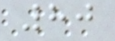80
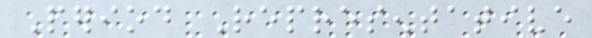Period Representative
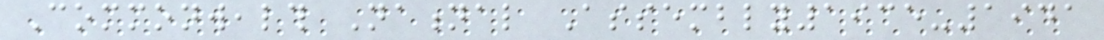Commonwealth National Assembly1935-1941
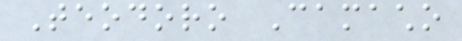Teodoro Camacho
